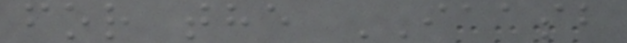for the IAASB
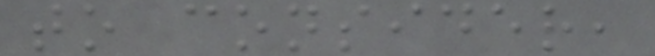to consider,
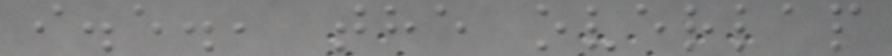i.e., the overlap
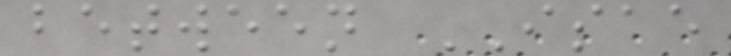between ISAE
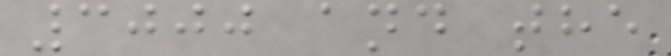3000 and the
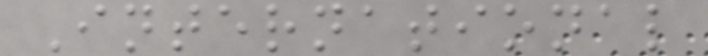International
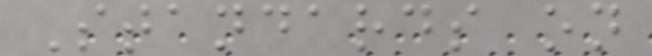Standards on
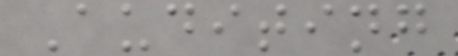Auditing
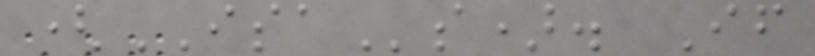(ISAs). If
